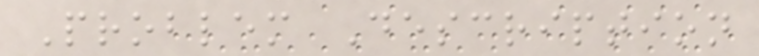Problem Description
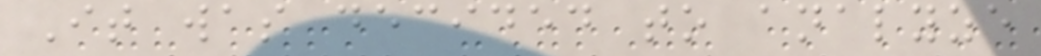It was decided to analyze
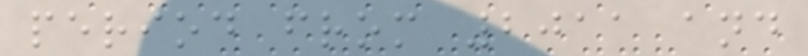period from 2011 and
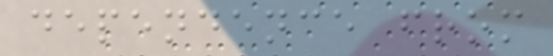dependence from
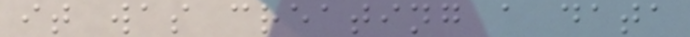it was creating a data
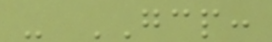- GCP:
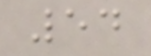54
